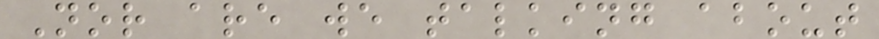Nor are we talking about
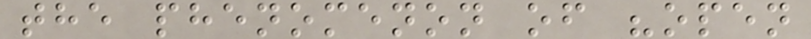the phenomenon of "open
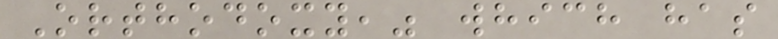Orthodoxy," which has
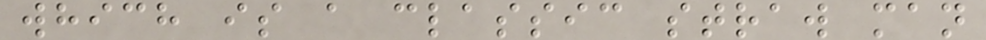which is a classic straw man
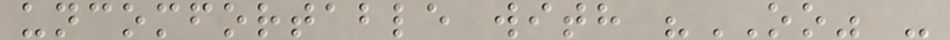uncomfortable with "OO" -
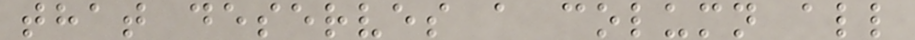that deserves a column all
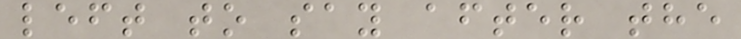left to say after the
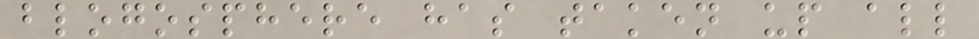blogosphere has taken up all
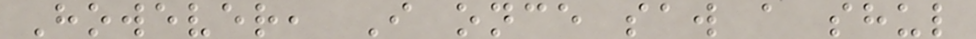However, I once saw a shul
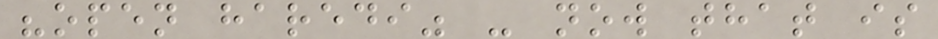"open haredi" - now that is
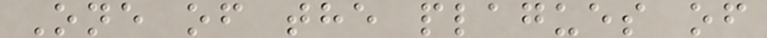One of the plagues of
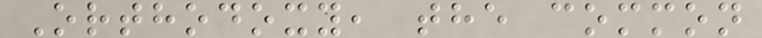Orthodoxy, the common
